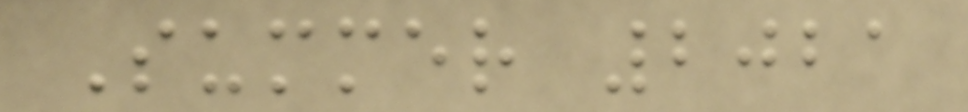Summer 2021
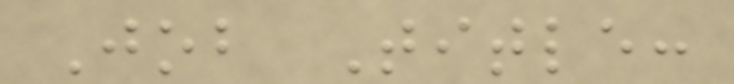Job Title:
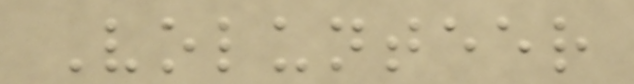Volunteer
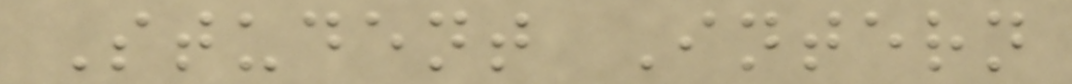Student Intern
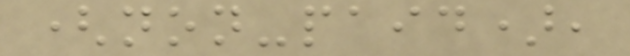(non-paid),
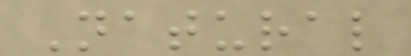Natural
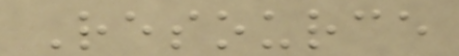Resource
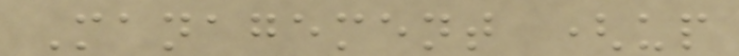Management (up
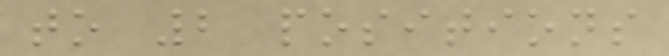to 2 positions
